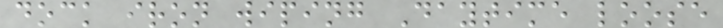dock iron wiping Daytime loose
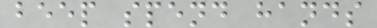beep spend hands
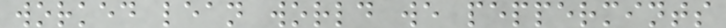worked lean world we peppermints
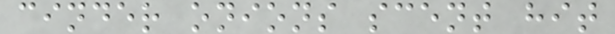cinder onions scent hit
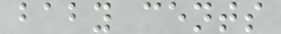baby cents
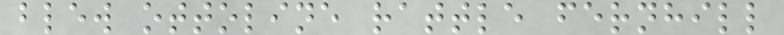blew ottoline rattle fernhill
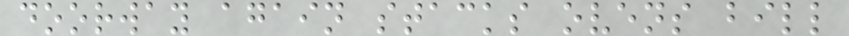doorway again stacks ovens bill
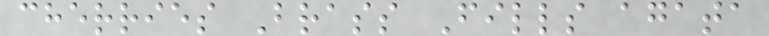cherries Brass Fills agata
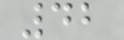42
